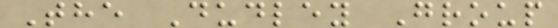The Dudley Group
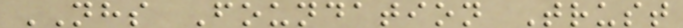NHS Foundation Trust
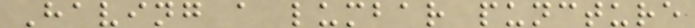Having a lumbar puncture
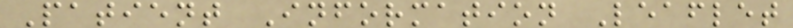Patient Information Leaflet
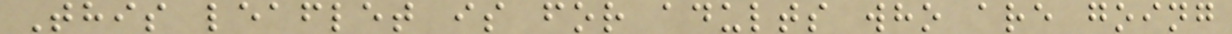This leaflet is for adults who are going
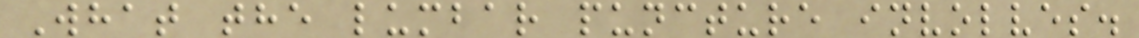What the lumbar puncture involves.
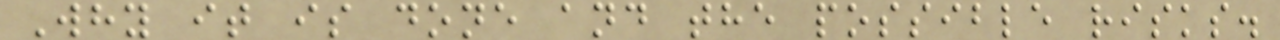Why it is done and the possible risks.
